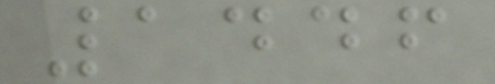1446
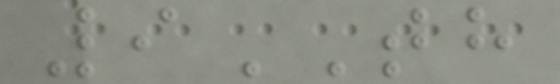9TH
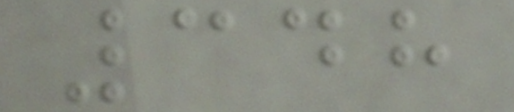348
